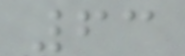63
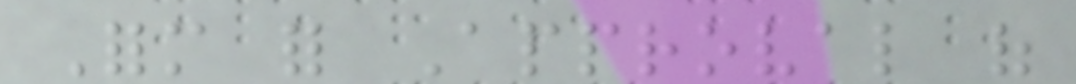Form for Approval of
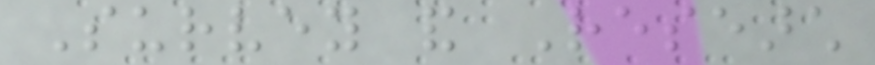Survey and Research
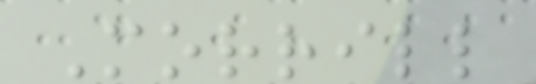Morrill
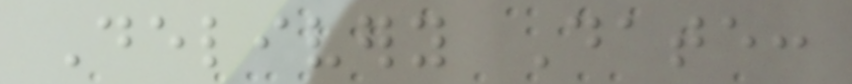Delivery Date:
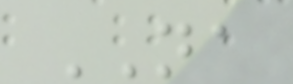NA
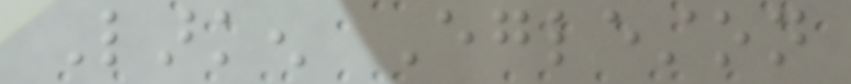Larken Egleston
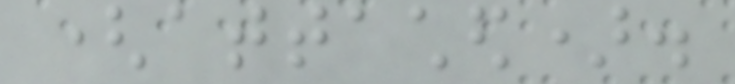(attached).
